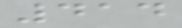414
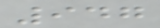947
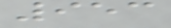953
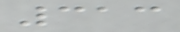313
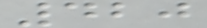420
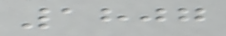1807
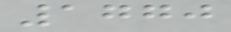1770
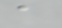a
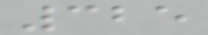325
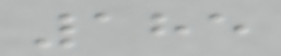185
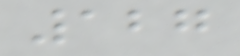127
